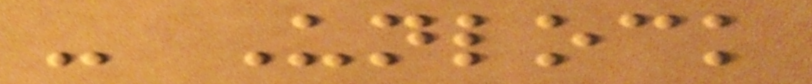- Unlock
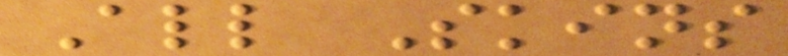All Skins
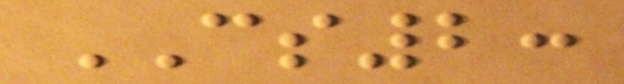CS2:
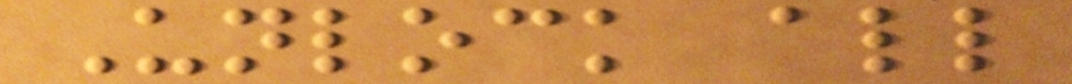Unlock all
